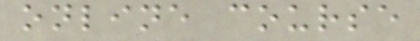online course
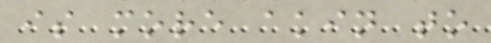is more akin to
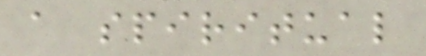a spiritual
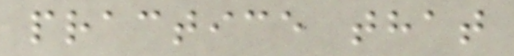practice that
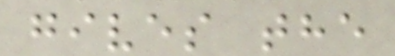gives the
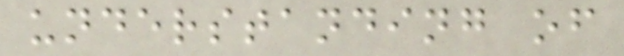understanding of
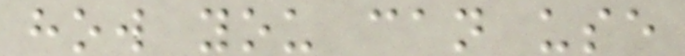how you can use
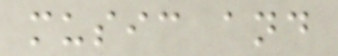music and
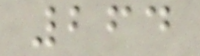264
